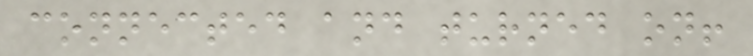connected and turned on!
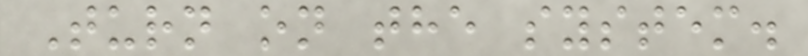Turn on the system.
